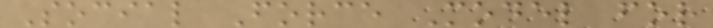Social Force Model for
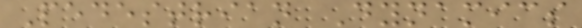Pedestrian Dynamics
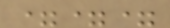===
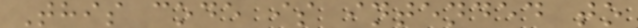This code is intended to
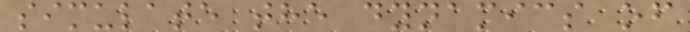simulate the dynamics of
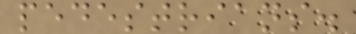pedestrians.
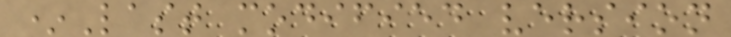*Last modified version
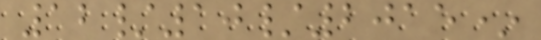12/10/2015*
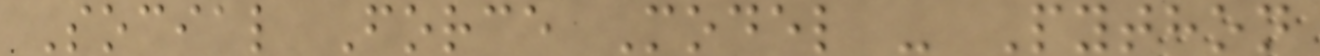Social Force Model - Python
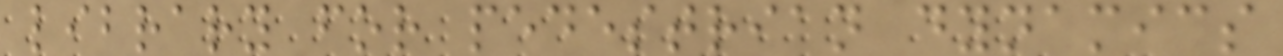library for pedestrian dynamics
